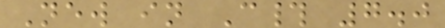New in C# 7.0
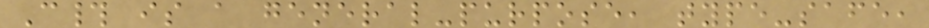C# is a general-purpose, type-safe,
